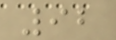92
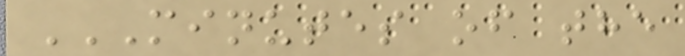MINUTES OF THE
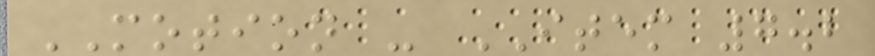MOTION - ITEM 7.2
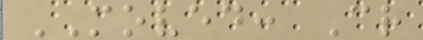MOVED: Cr
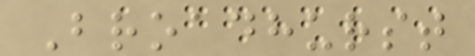Broadhurst
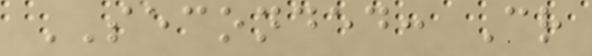SECONDED: Cr
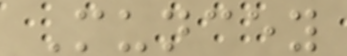Muncey
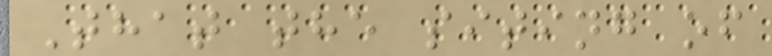That the siting of
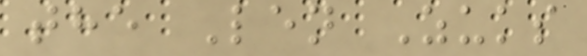the Len Zuks
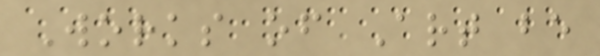Works of Art be
